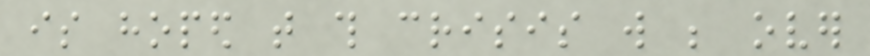is hoped that this crisis will be over
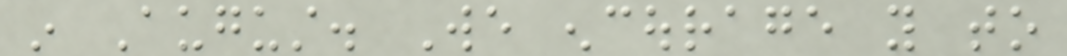in August. We encourage you to
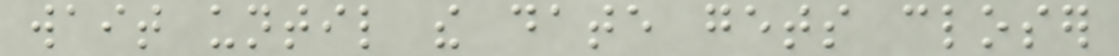wait until the date gets closer
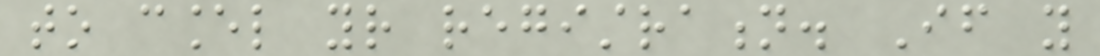to cancel your registration. If you
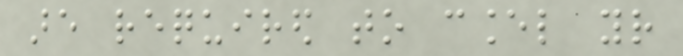are required to cancel your
